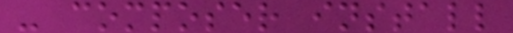- composer install
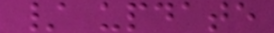/ update
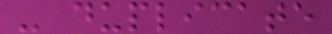- duplicate
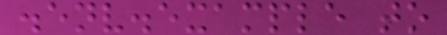.env.example to
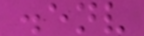.env
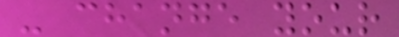- change your
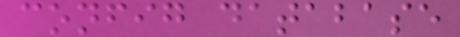config database
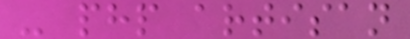- php artisan
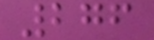276
